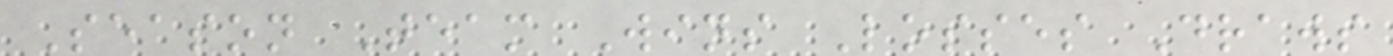Season Team Wins Losses Draws
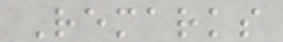Remarks
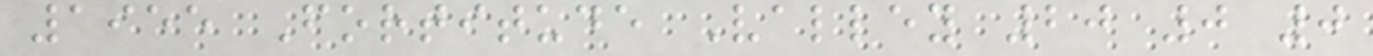1955 Fortitude Valley 20 0 0
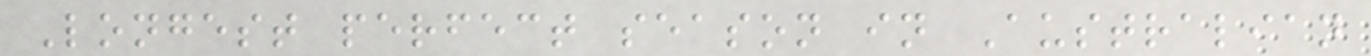Longest perfect season in Australian
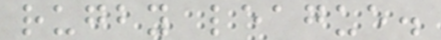rugby league.
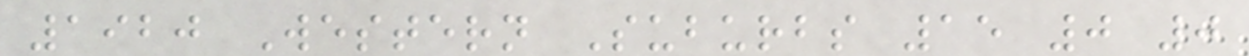1920 Western Suburbs 15 0 0
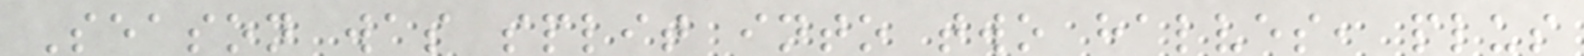Season was split into two halves, plus
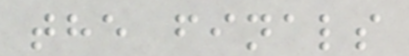the finals
